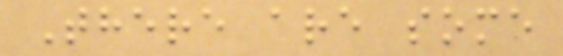There are some
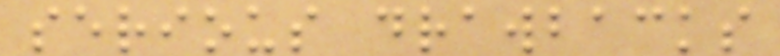serious drawbacks
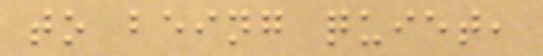to being quiet,
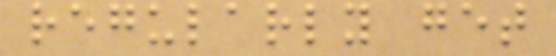regularly get
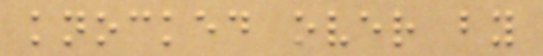knocked over by
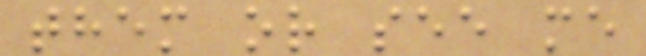them or see me
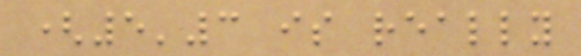(5'3 is really
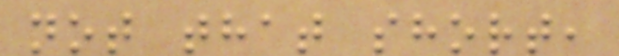not that short,
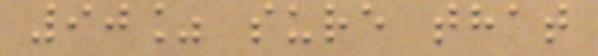90% sure that
